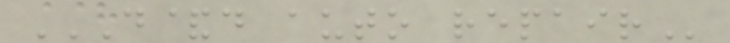D&D AUTO REPAIR
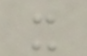x
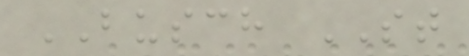BUSCH ST
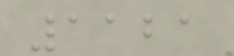1121
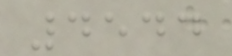4544
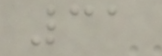31
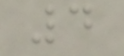4
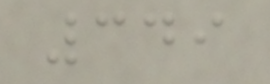349
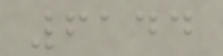6144
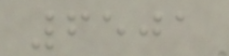6501
